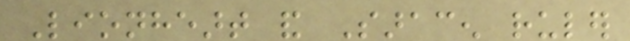Lionheart and Saracen ruler
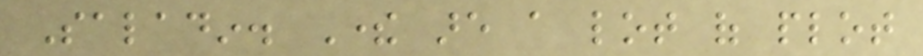Saladin. There are a lot of plot
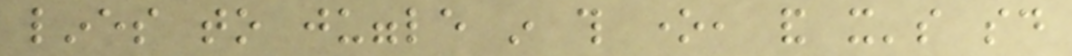lines to juggle in this one, and it's said
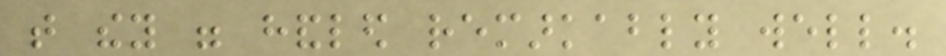that they were handled remarkably well.
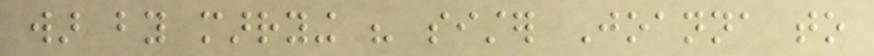war by marrying his sister Joanna to
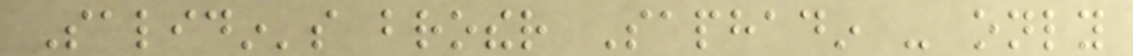Salidin's brother Saphadin - only
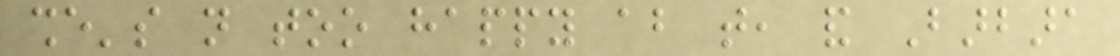she's not too happy about that, and Barbara
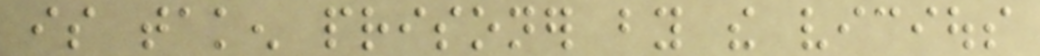is taken prisoner by the vicious
